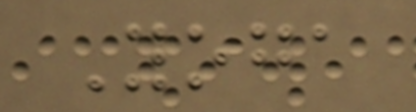Yoga
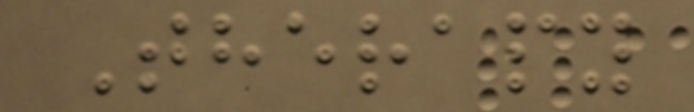Therapy
